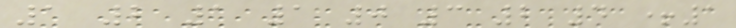1 2 1 1 0 3 2 4 +1
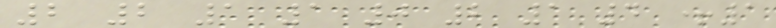2 2 1 1 0 2 1 4 +1
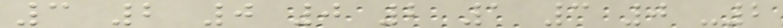3 2 0 0 2 1 3 0 -2
